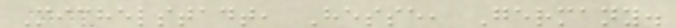Michelstadt, Hesse, Germany.
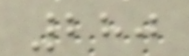280
